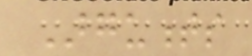Arguments
